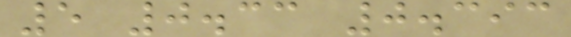5 0.33 0.393
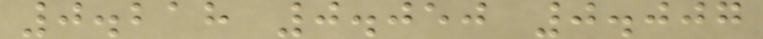0.218 0.050 0.007
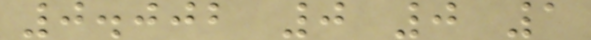0.002 0 0 1
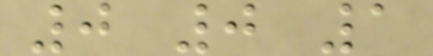0 0 1
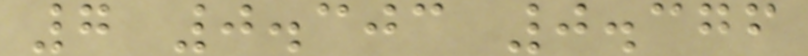7 0.303 0.376
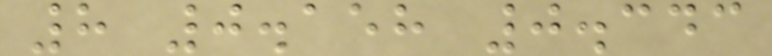8 0.158 0.343
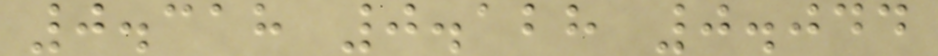0.318 0.128 0.044
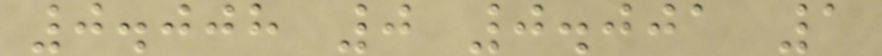0.008 0 0.001 1
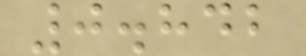0.842
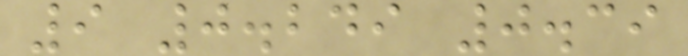9 0.249 0.39
